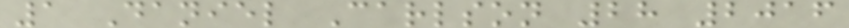1 Daniel Carlson 28 2016
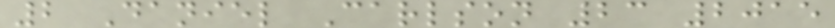2 Daniel Carlson 23 2015
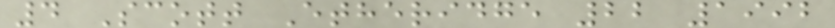4 Scott Etheridge 22 1992
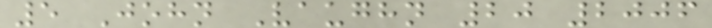5 John Vaughn 20 2006
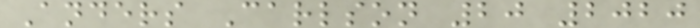Anders Carlson 20 2020
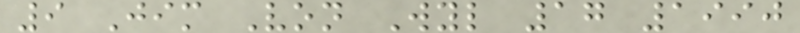9 Jim Von Wyl 17 1990
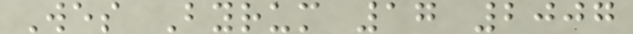Wes Byrum 17 2007
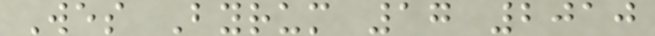Wes Byrum 17 2010
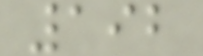192
